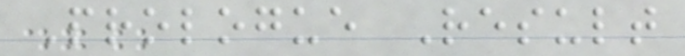Prologue Result
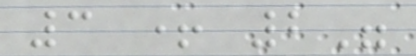3 + 2"
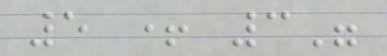5 + 3"
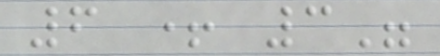6 + 3"
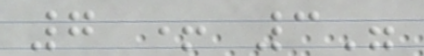7 + 3"
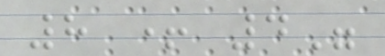8 + 4"
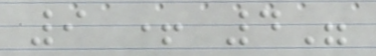9 + 4"
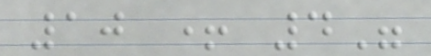10 + 4"
